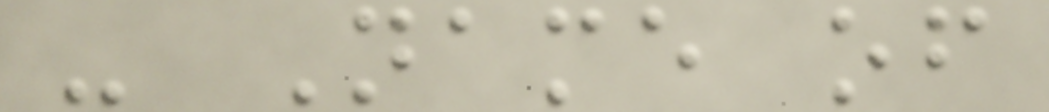- Name of
